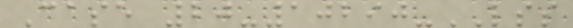Case 20-10290-LSS
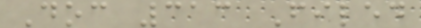Doc 313 Filed
